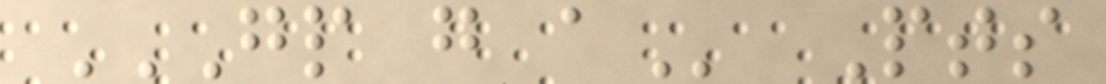GP G A Pts
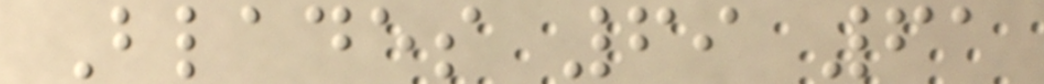Blades 69 61
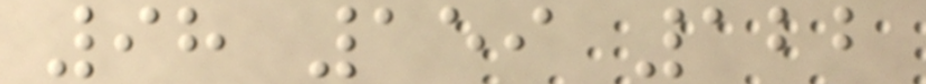98 159 122
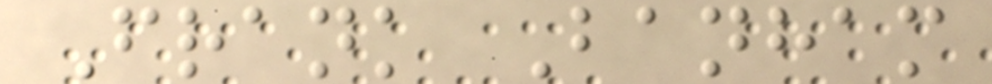Frank Banham
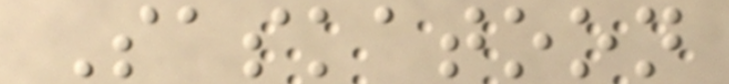Saskatoon
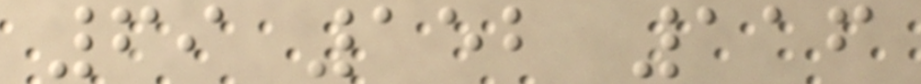69 152 116
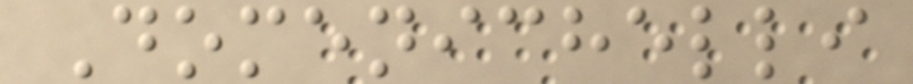Domenichelli
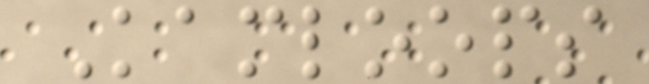Kamloops
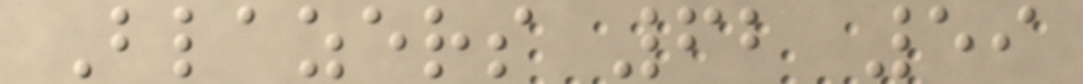Blazers 62 59
